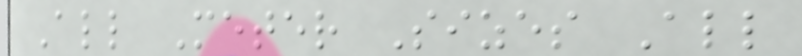All Meter Sizes All
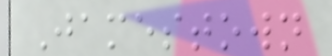Jamestown
